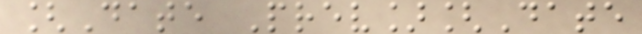[Date Prev][Date
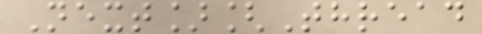Next][Thread
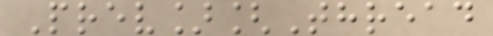Prev][Thread
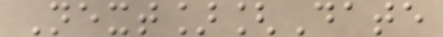Next][Date
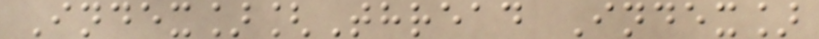Index][Thread Index]
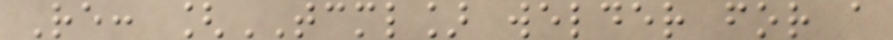Re: [TCML] welder for a
